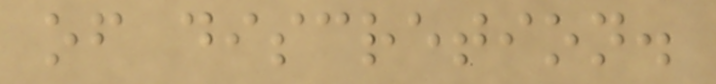of discretion.
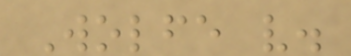Wolfe v.
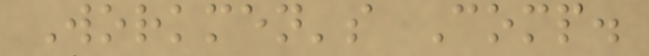Workmen's Comp.
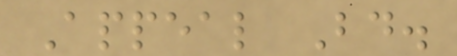Appeal Bd.
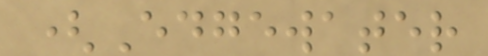(Edgewater
